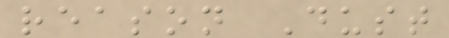reason Dust
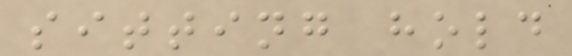sitting hold
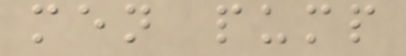men pump
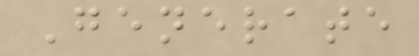Generate
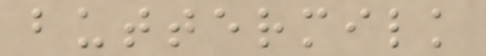buttermilk
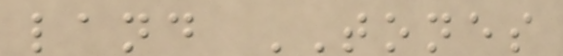land TONES
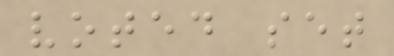voted set
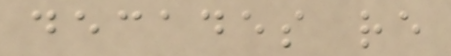decades re
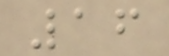16
